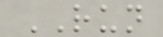RUN
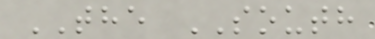THE SOUTH
